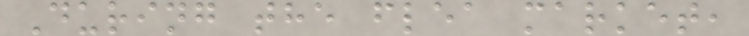During the flea market,
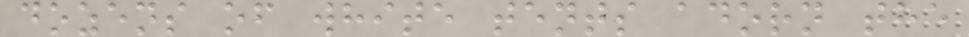dozens of white tents adorn the
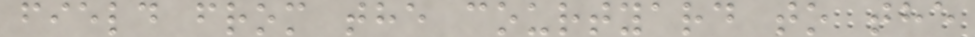field from the courtyard to the
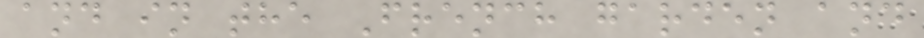and in the French garden and
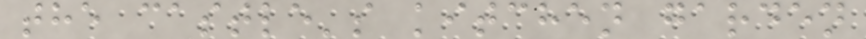the castle's kitchen garden
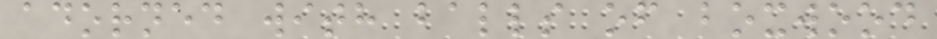adorned with balls of boxwood
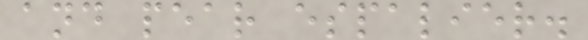and pear espalier.
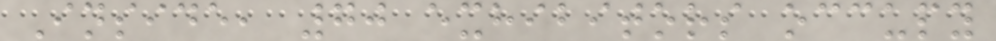Inside, 70 exhibitors occupy
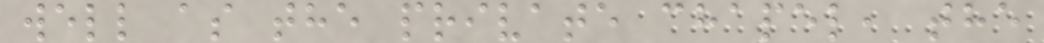well as the private chapel, the
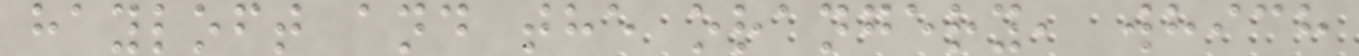hayloft and the orangery, which
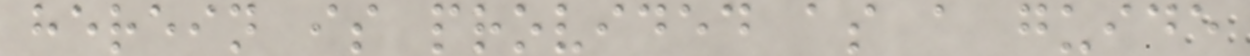herein is provided as a guide
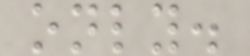only.
